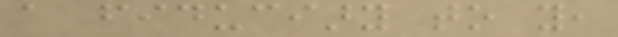a fiduciary to you,
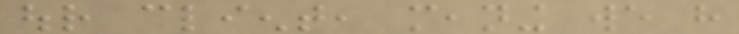our client, meaning we have
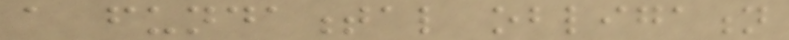a fundamental obligation
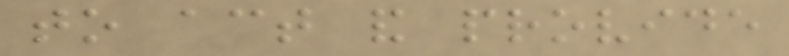to act and provide
